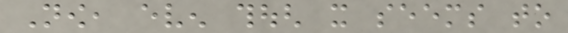Now, even though it seems to
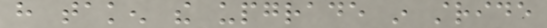have taken the upgrade in stride
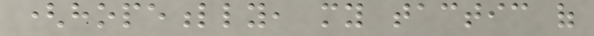(hopefully, my tactic of
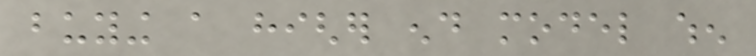buying a higher end model when
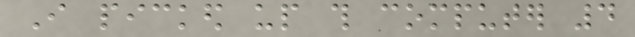I picked up this computer 4
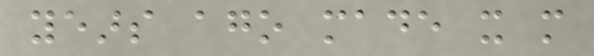years ago made it more
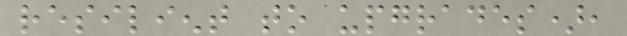resilient to upgrades),
